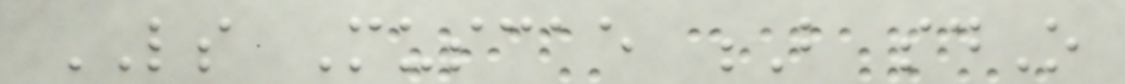LS Muscae B sdO
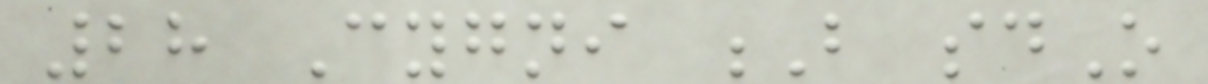28 Cygni B sdO
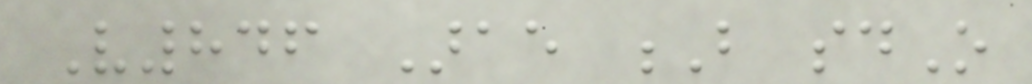V846 Arae B sdO
